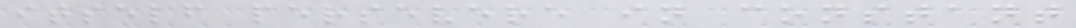itself persevere in constant
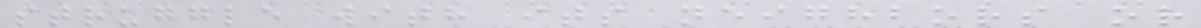struggle with its neighbors or
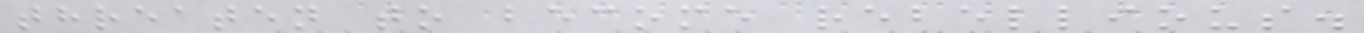threaten to become rebellious.
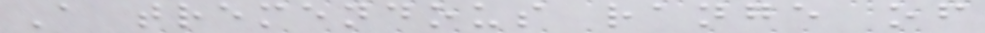A tremendous range of
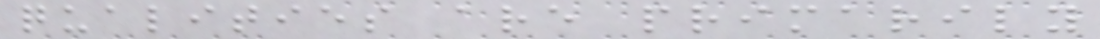qualities are primarily
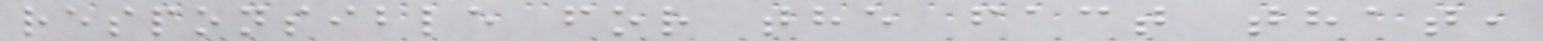responsible for the fact that,
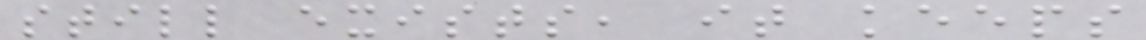still exists, it keeps
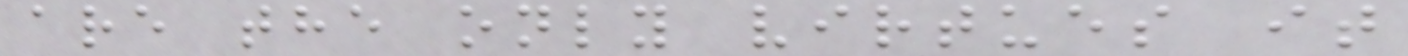are the only virtues it
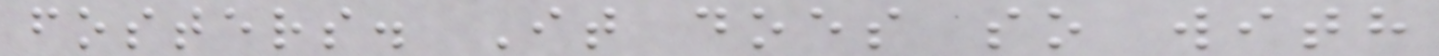fosters. It does so with
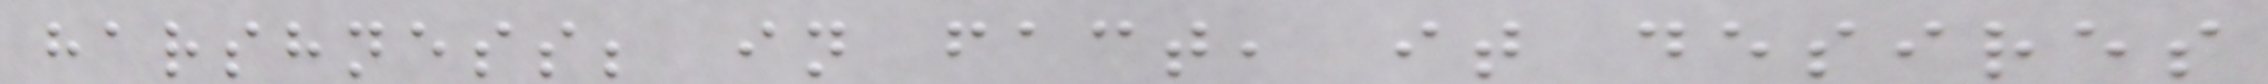harshness; in fact, it desires
